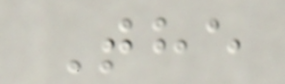The
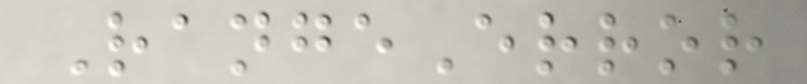RangeError
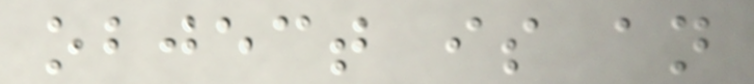object is an
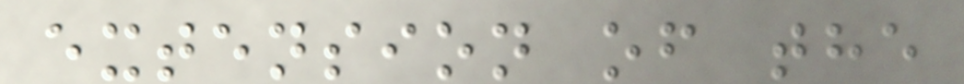extension of the
